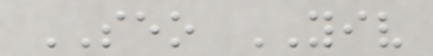SEO YIV
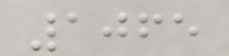1065
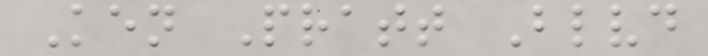Ken Pratt Blvd
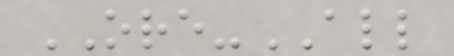ORE-ALL
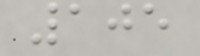105
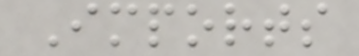Imports
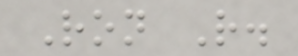Ron R.
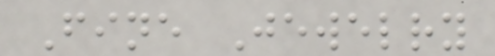Fine Jewelry
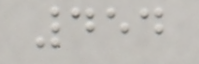454
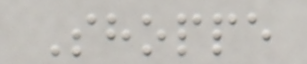Shoppe
